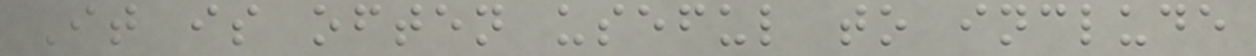It is often useful to include
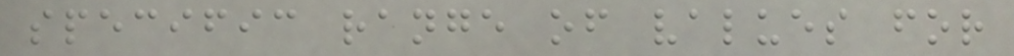specific range of values for
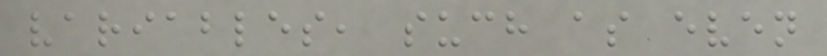variables, such as even
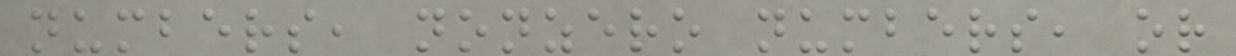numbers, nonzero numbers, or
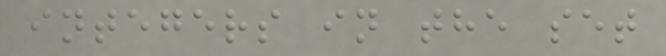integers in the set
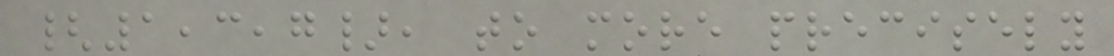{1,3,7}, to more precisely
